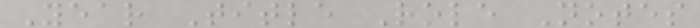Year Title Role Notes
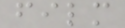film
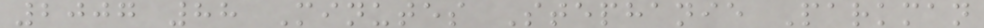2007 88 Minutes Stephanie Parkman
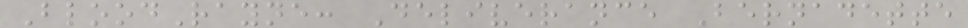BloodRayne: Deliverance Bernadette
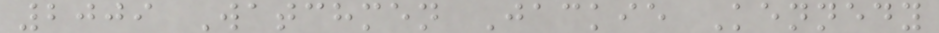2009 Watchmen Jackie Kennedy
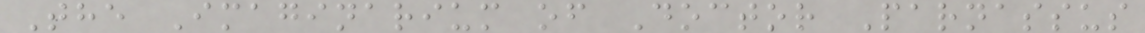The Imaginarium of Doctor Parnassus
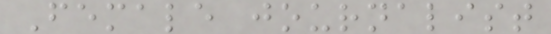Female journalist
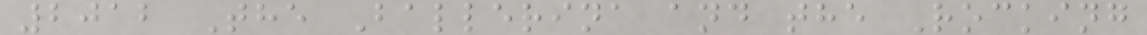2012 The Ballerina and the Rocking
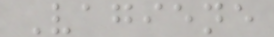Vagiene
